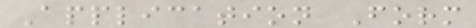Application Form
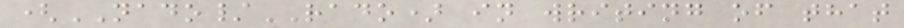(NADO/RADO) in writing of that
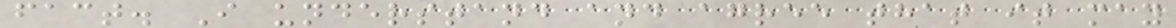fact. I understand and agree that it may
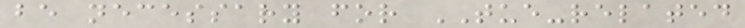be necessary for TUE-related
